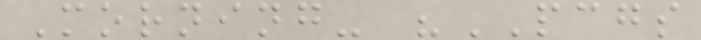Morning- "PCGS
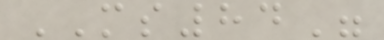MS84"
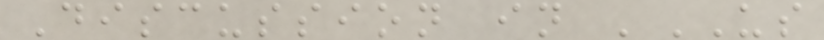Discussion in 'US
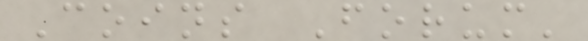Coins Forum'
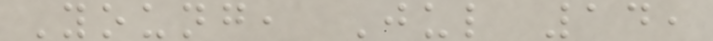Young, Jul 14,
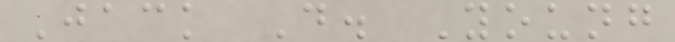Jack D. Young
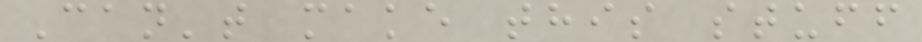Can't make this stuff
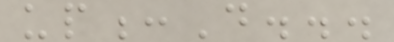up:D...
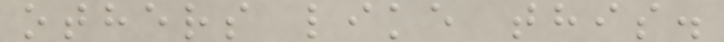others like this.
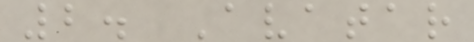2. Avatar
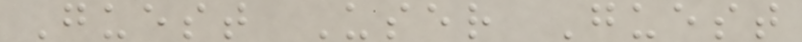Guest User Guest
